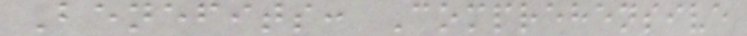Benefits: Comprehensive
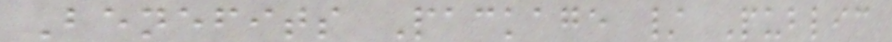Benefits Package / Public
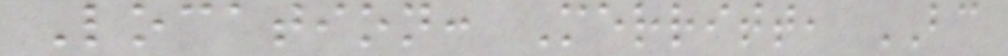Location: Merritt, BC
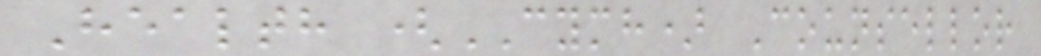Health (CYMH) Counsellor
